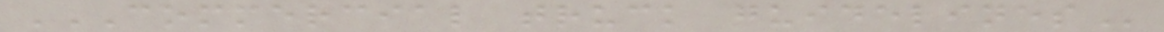COMMERCIAL TRUCK GUIDELINES
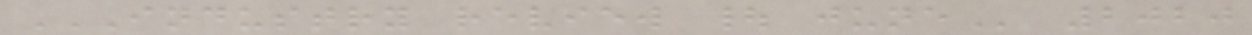INDUSTRY REVIEW | JUNE 2020
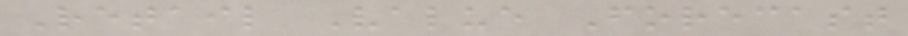Retail Value Forecast
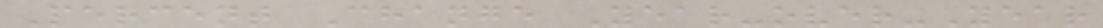Percent Change Year-over-Year
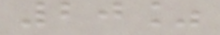20%
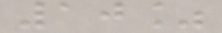10%
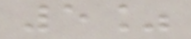5%
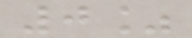0%
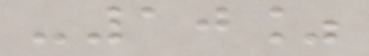-10%
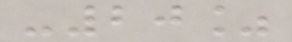-20%
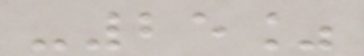-25%
